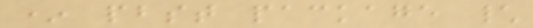* pbst package \
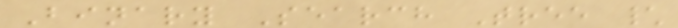Binary Search Tree \
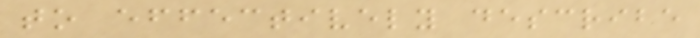to effectively describe
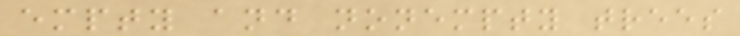empty and nonempty trees
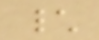\
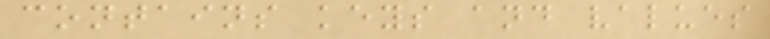contains keys and values
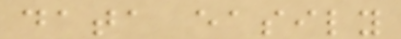data easily
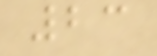23
